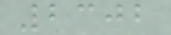2302
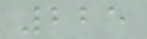225
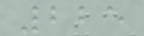225
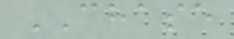CHASE
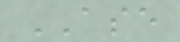ASE
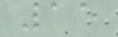15
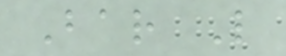Bar L
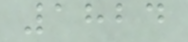1824
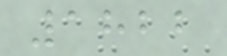1822
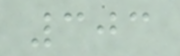303
